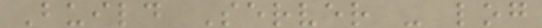Build Server - log
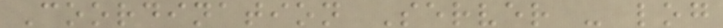Coordination Server - log
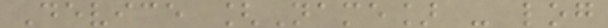Device [Name] - log
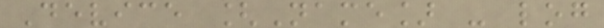Device [Name] - log
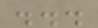...
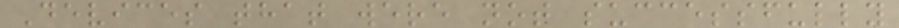Devices that were not successfully
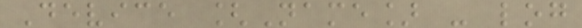Device [Name] - log
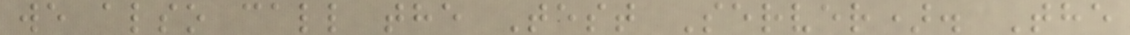we also call the Test Server). The
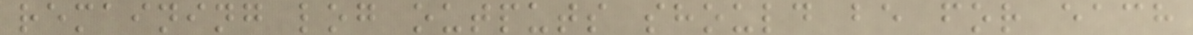remaining log outputs should be for each
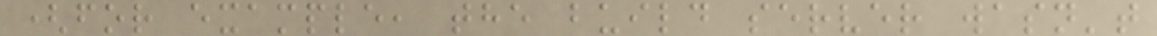(for example, the build server wasn't
